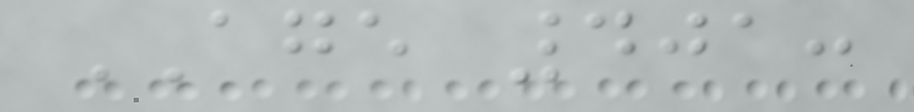AGE 401:
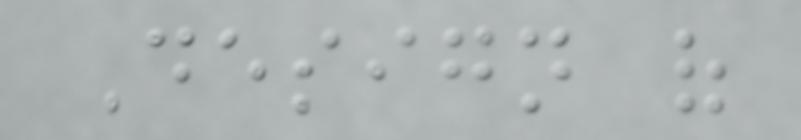Design of
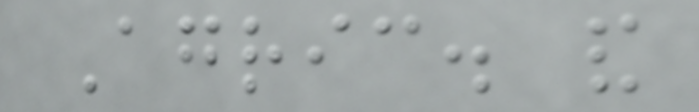Agric. and
